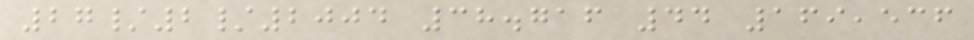27/2/2004 38.716 44 169,536
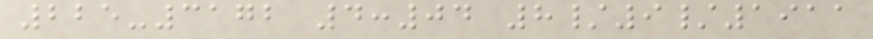225-3172 4:04 8/9/1911
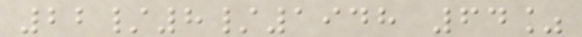22/8/1948 64%
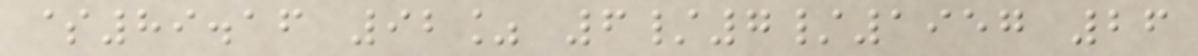$89.16 92% 6/7/1957 26
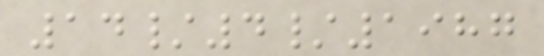14/4/1987
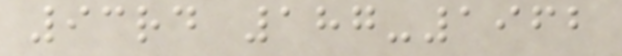93rd 187-1962
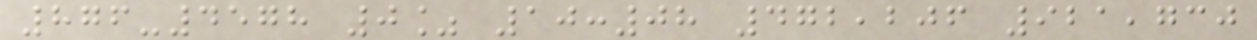876-4578 0% 10:08 472,206 921,730
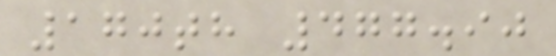170th 477.90
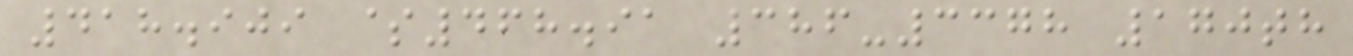418.909 $468.91 386-3378 170th
